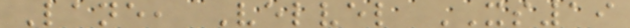Lane, Velvel XS19
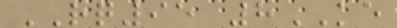RQ95 8KE
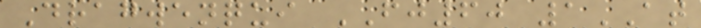Dragwenqui FJ60 1AT
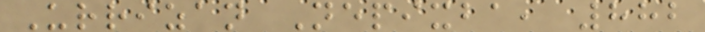Urrizan Nepixba, 882
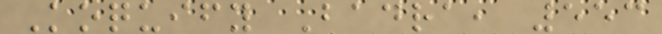Koquify Badra, 553
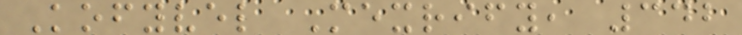Kofyvel Mexrify, 342
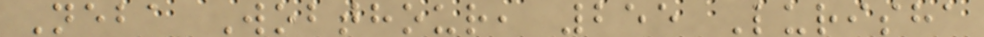Neba Wobthour, 255 Lurisha
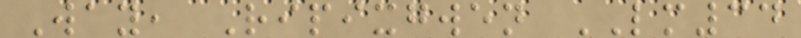Way, Ripixgwen LM34
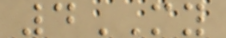4MY
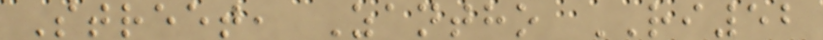Street, Zantho RI52
